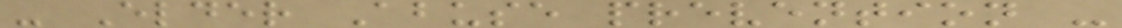- Elder Abuse prevention -
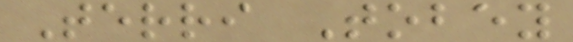Terri Tobey
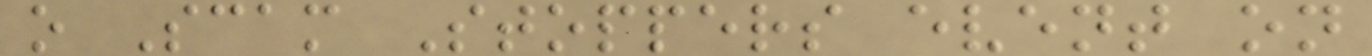o Scam Stoppers event on
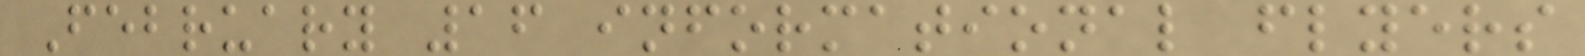February 16 informational flyers
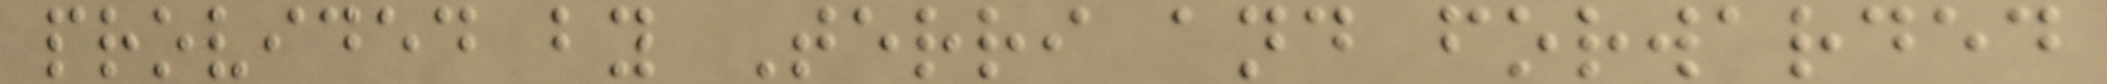provided by Terri and forwarded
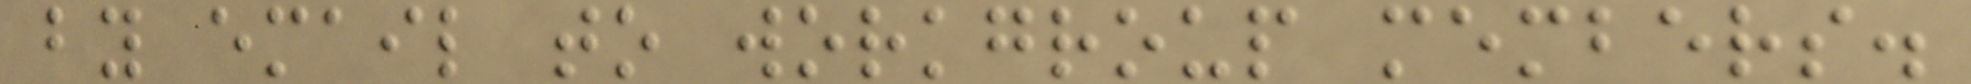by email to workgroup members.
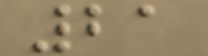21
